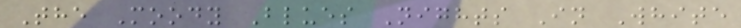The Moody Blues Nights In White
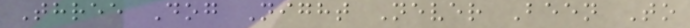Three Dog Night Never Been To
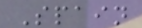Spain
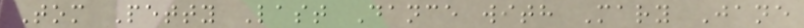Tom Petty Last Dance with Mary Jane
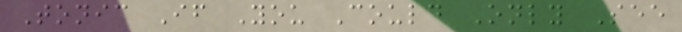Tonic If You Could Only See
